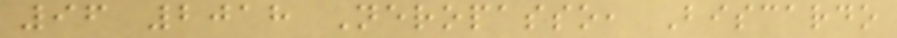96 2018 Neropasso, Biscardo
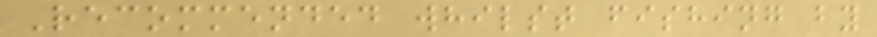Recommended whilst fishing by
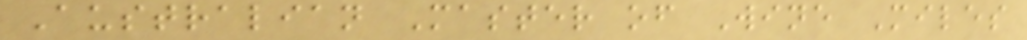Australian Master of Wine Miles
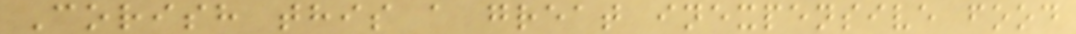Corish this a great inexpensive food
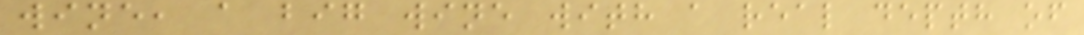wine, a big wine with a real depth of
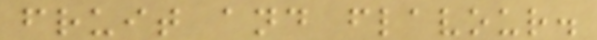fruit and flavour.
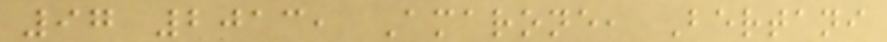97 2013, Amarone, Bertani
